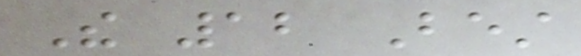The 12 Best
